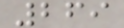269
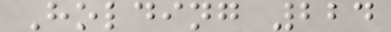Holding 224
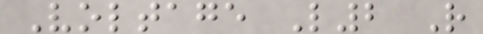Voltage L2 R
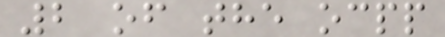2 of the ocpp
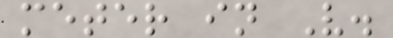meter in V.
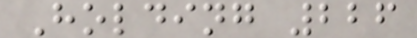Holding 226
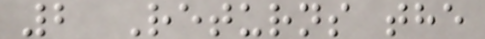2 Returns the
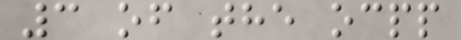3 of the ocpp
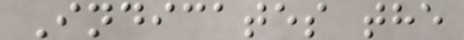Indicates the
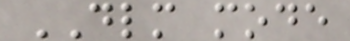DLM mode
